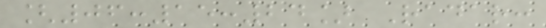[06:15:24] Radar:
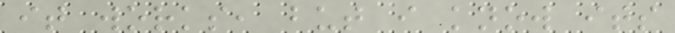it works, but i know its
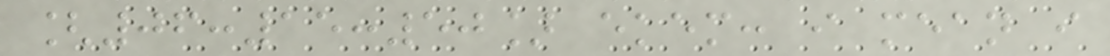[06:15:50] ekem: i mean i
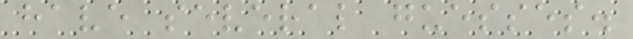have several guesses.
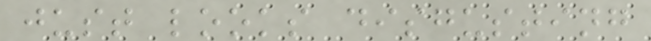just looks disgusting
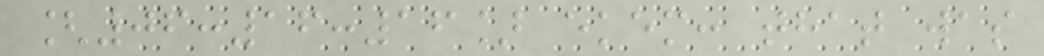[06:16:16] ekem: that was
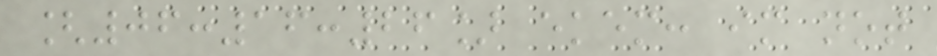[06:16:26] ekem: im not
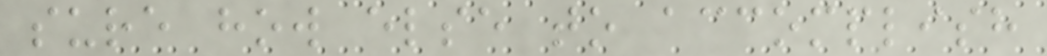sure how else to accomplish
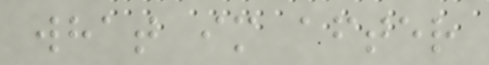what im after
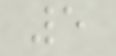5
